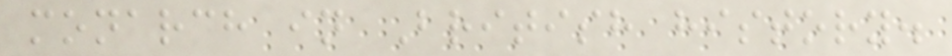monarch in British history.
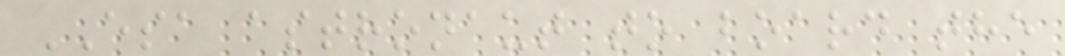ESA astronaut to board the
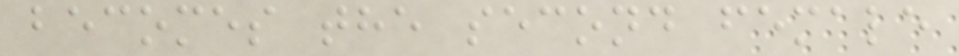becomes the second female
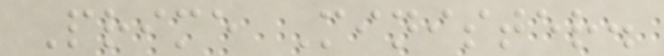Prime Minister.
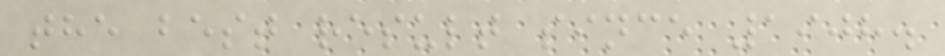the best result since 1908.
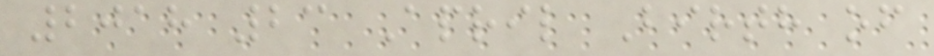2018 23 April Birth of
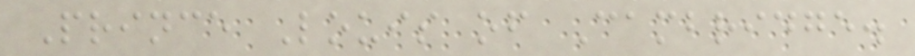Prince Louis of Cambridge.
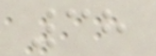38
